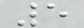5
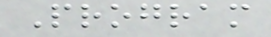Program
